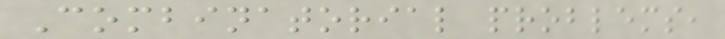Combinatorial problems,
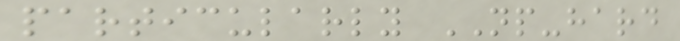particularly NP-hard
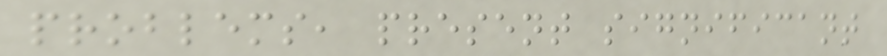problems, present significant
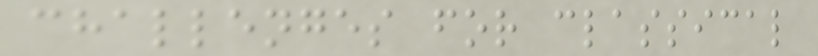challenges for classical
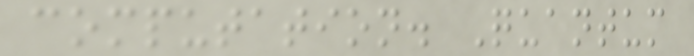computation. Quantum
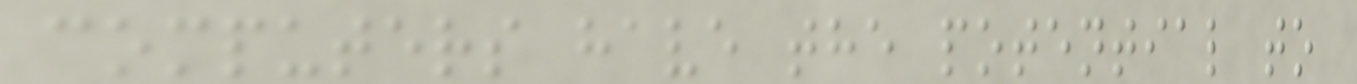computers have the potential to
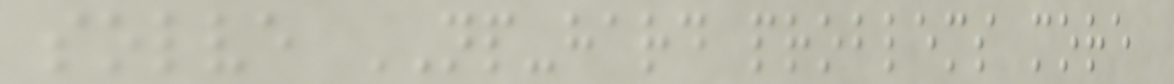solve NP-hard problems more
